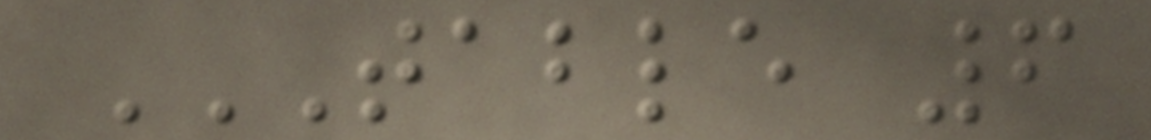TABLE 6
